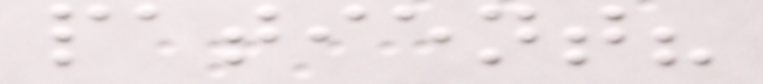patient?
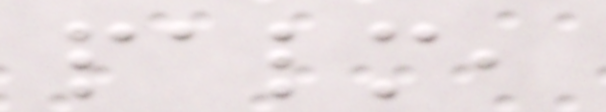palm,
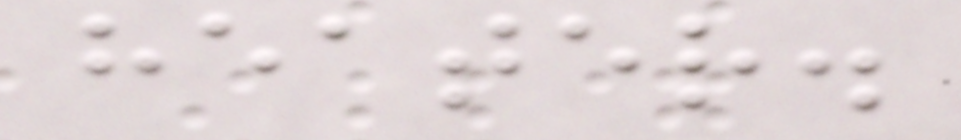heater.
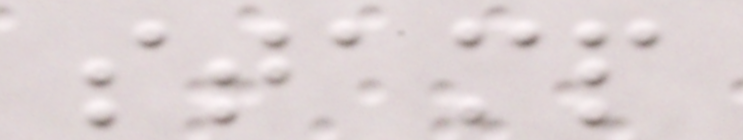stamp
